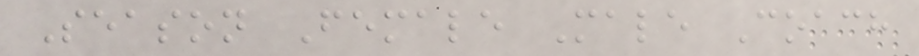Season Female Male Coach
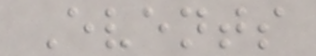Events
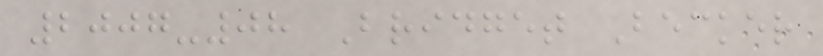2007-08 Bridget Becker
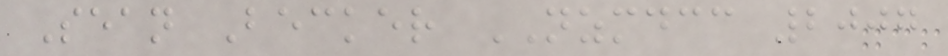Sean Becker NZMDCC 2007
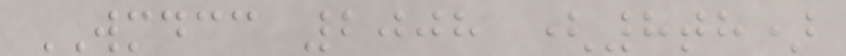WMDCC 2008 (8th)
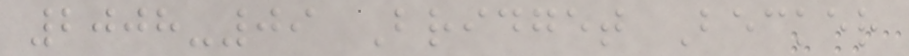2008-09 Bridget Becker
